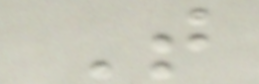That
